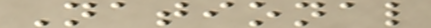National
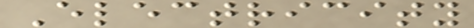Electricity
